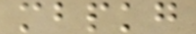mbpkg
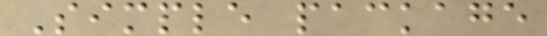Simple package
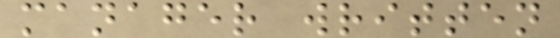manager written
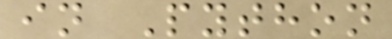in Python
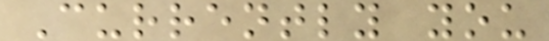Currently you
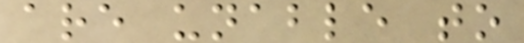are unable to
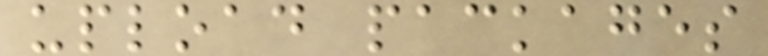upload packages
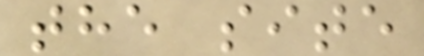the site
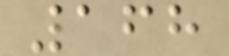168
